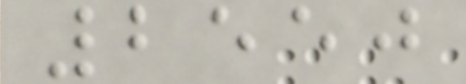2550
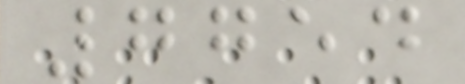7754
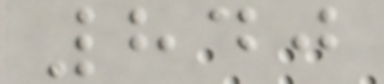840
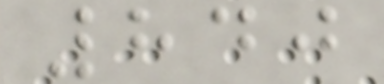840
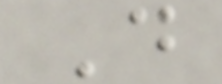D
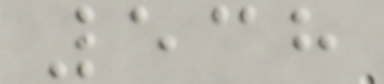538
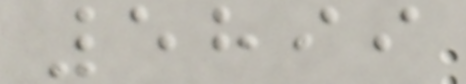5899
